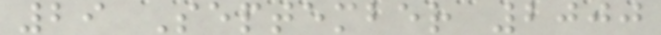29 September 2000
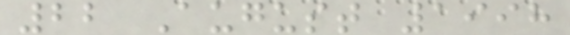22 August 1998
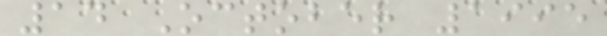14 October 1995
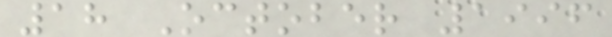18 October 1996
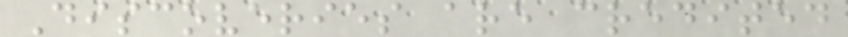Discoveries are credited
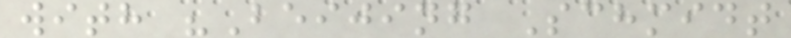with "Beijing Schmidt
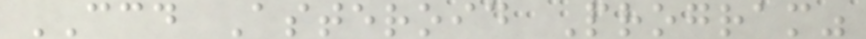CCD Asteroid Program"
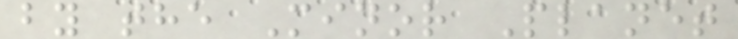by the Minor Planet
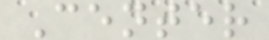Center
